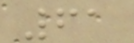61
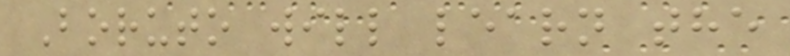Boruto will learn the
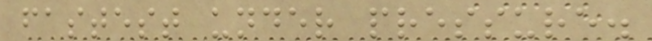fastest under pressure.
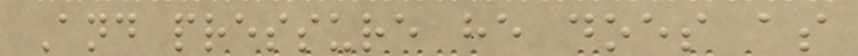And pressure he does as
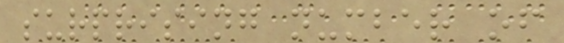surprising number of
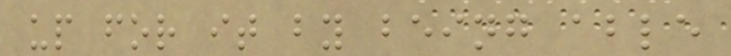up for it by being able
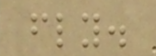fly.
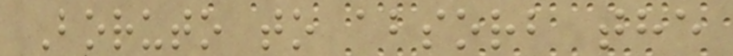Boruto to absorb the
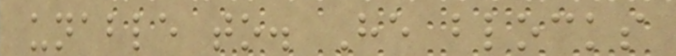unable to. He blocks
